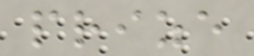prize
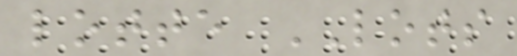lotte LOTS
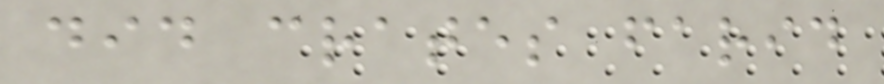did crates farid
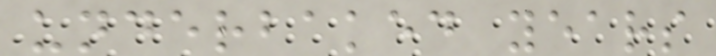underbaked years
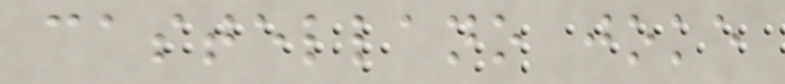castellano joke
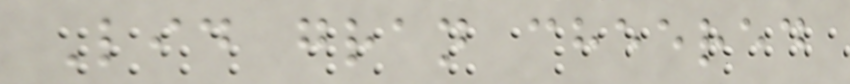Lid gran cheered
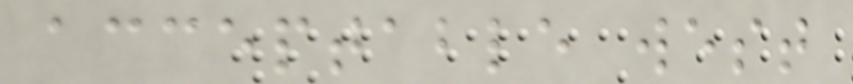acceptable west
